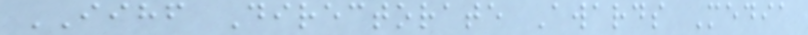IIHF Directorate Awards Media
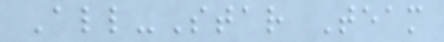All-Star Team
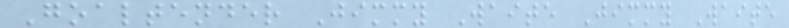Goaltender Jimmy Waite Jimmy Waite
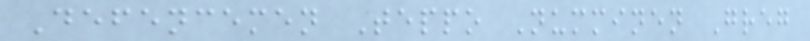Defencemen Teppo Numminen Greg
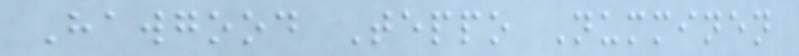Hawgood Teppo Numminen
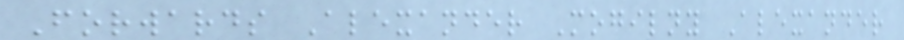Forwards Alexander Mogilny Alexander
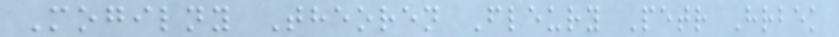Mogilny Theoren Fleury Petr Hrbek
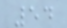54
